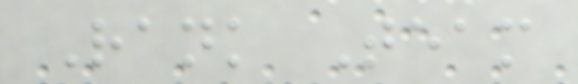Rank Team
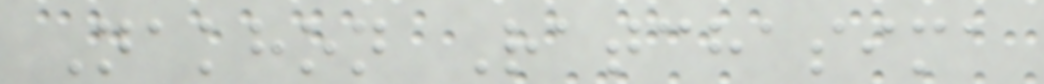Nakhon Ratchasima
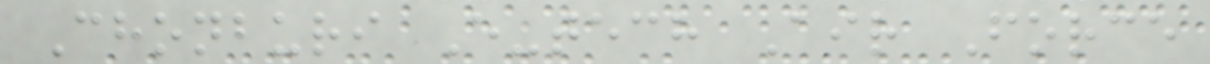Chonburi E-tech Air Force
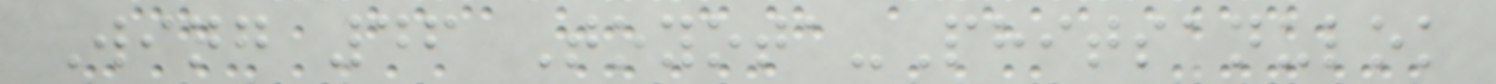Wing 46 Toyota-Phitsanulok
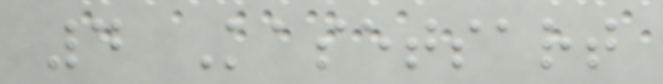4 Kasetsart
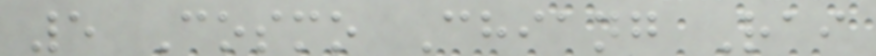5 Cosmo Chiang Rai
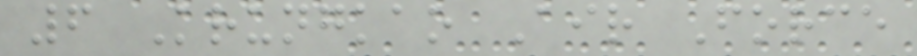6 Krungkao Air Force
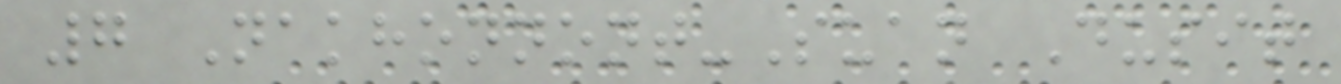7 Nakhonnont-Suan Dusit
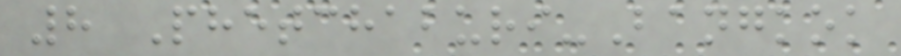8 Phetchaburi-Bangkok
